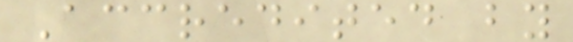Accredited by
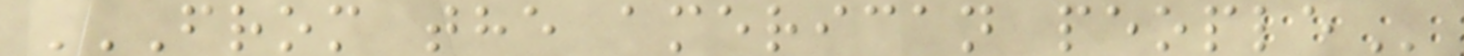FROM THE AMERICAN PEOPLE
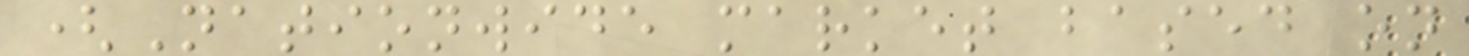(Nationwide market based on
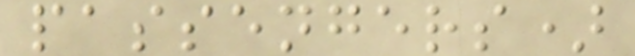passengers)
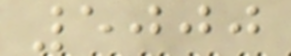5000
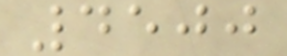4500
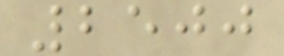2500
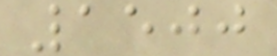1500
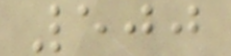500
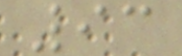93
